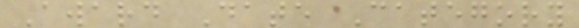Award Date Category
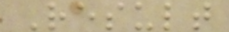Result
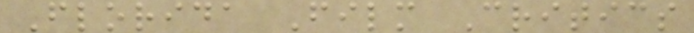Florida Film Critics
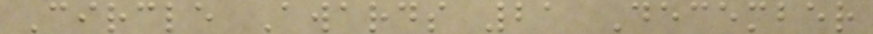Circle Awards 21 December
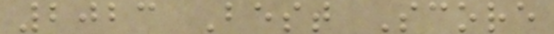2023 Best Score
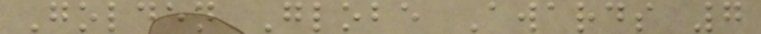Golden Globe Awards 7
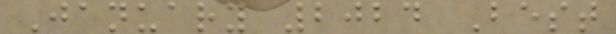January 2024 Best
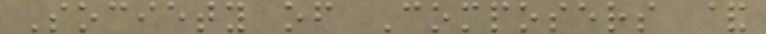Society of Composers &
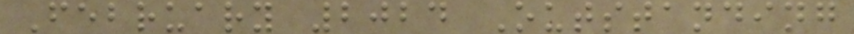February 2024 Outstanding
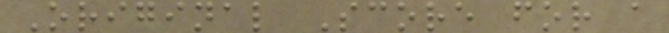Original Score for a
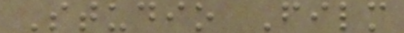Studio Film
